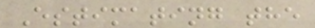Estimating the
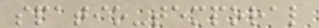spatio-temporal
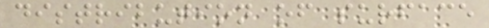distribution of surface
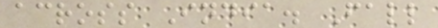across India. Fall
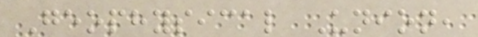Geophysical Union,
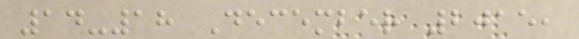14-18 December 2015,
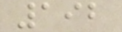192
